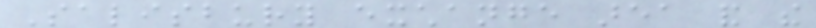Salisbury exchange area and the
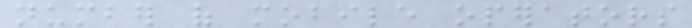number of mobile operators
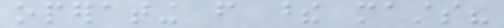operating from these masts?
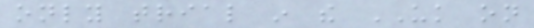only trial in the UK on
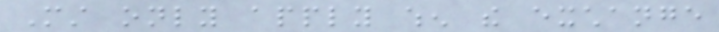Must only apply when the exchange
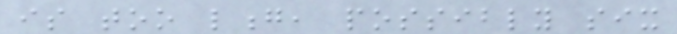is too long, possibly six
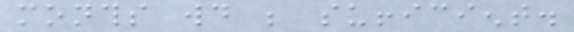months would be sufficient.
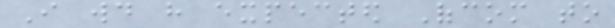I would have expected Ofcom to
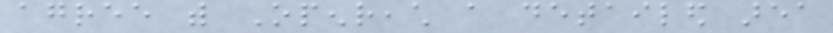agree with Openreach a detailed area
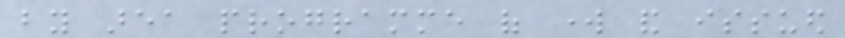by area programme of work and issued
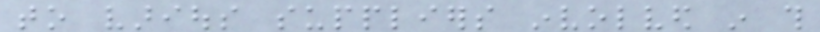to various suppliers involved in this
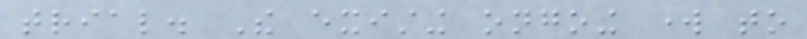trial. The existing ongoing work to
